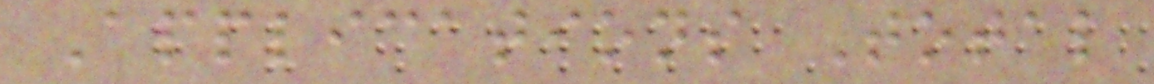Applications Total
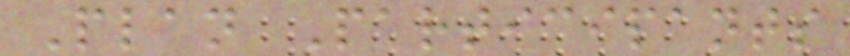Plan Participants
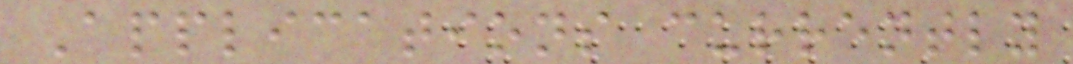Applications currently
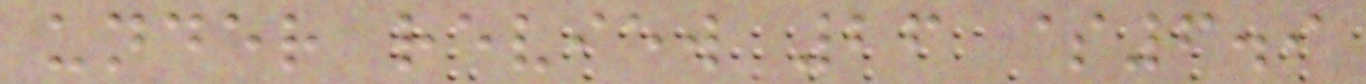under review 26 $6.9
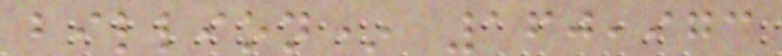billion* 160,973
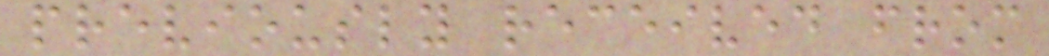previously received from
